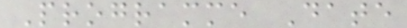Programme Date
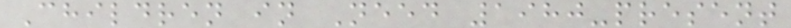Children in Need 1980-present
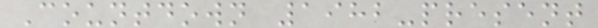Countdown 1982-present
